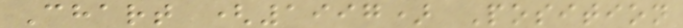Chart (1997) Position
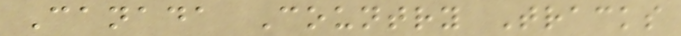Canada Country Tracks
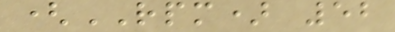(RPM) 52
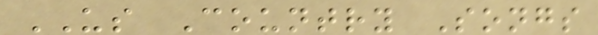US Country Songs
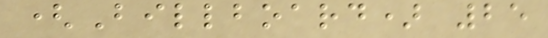(Billboard) 25
